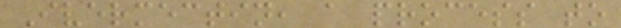Ivermectin, a process to
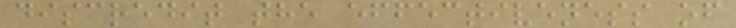discredit the effectiveness of
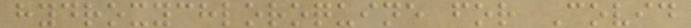hydroxychloroquine for Covid
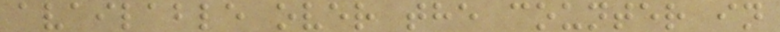available over the counter in
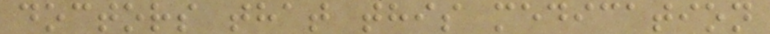doctors that this medication
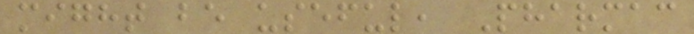might be useful, Pharmac
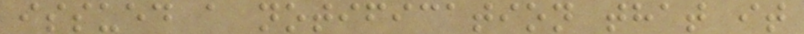issued a notification that it
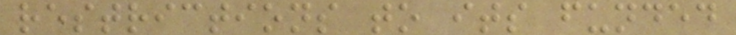restrictions to its funded
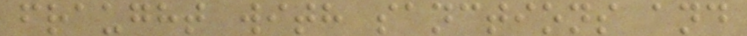fraught with sanctions and
